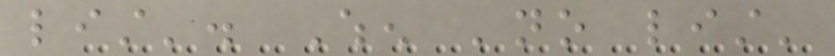list'. When 'no list'
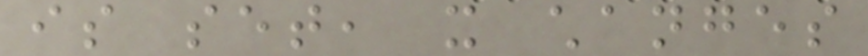is set, it changes
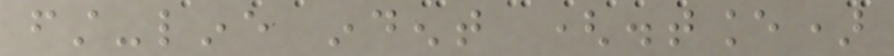first-line indent (distance)
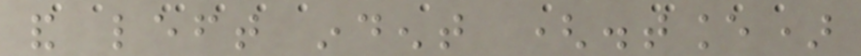and left indent (distance)
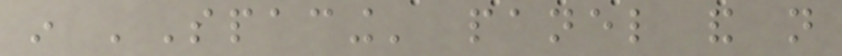in 'Spacing' panel and not
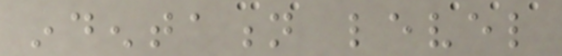indentation level
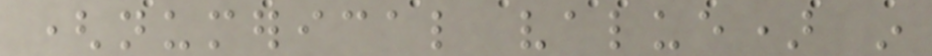(numerical value) in
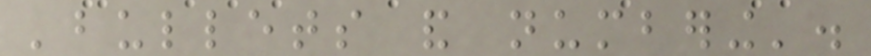'bullets and numbering'.
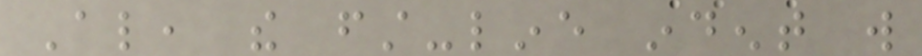Also, the first-line indent will
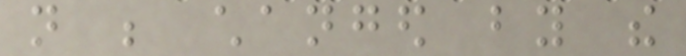not be changed by the
